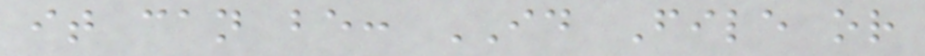it can be: ID File or
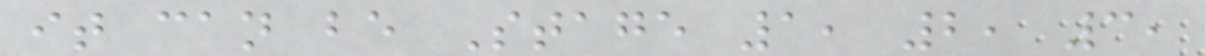it can be Stage 1, 2, 3,
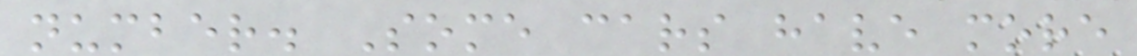number. Some cars have more
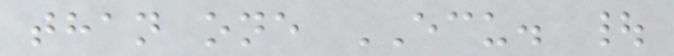than one ECU. |
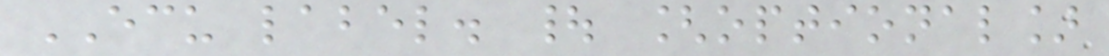ECU label. | [optional]
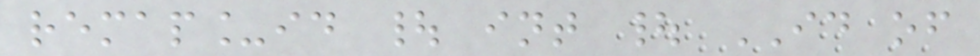remap_id | int | ID of
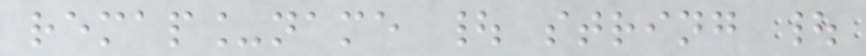remap_name | string |
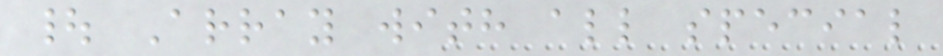| Array with all special
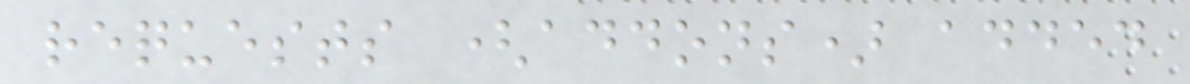requests (addons) added
